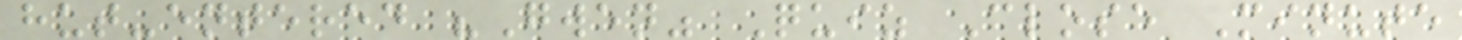hut-entered "Gwen" Quiz Close Minute
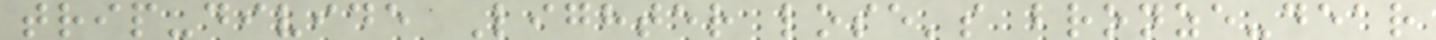trip-divide Lighter lose's bronze-dear
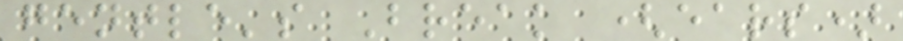gentle's Break (ears)
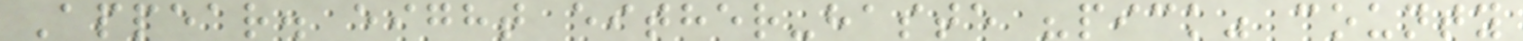Appear. eight either-haste "pick" county
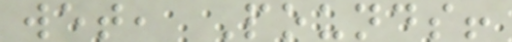wet, Pounds!
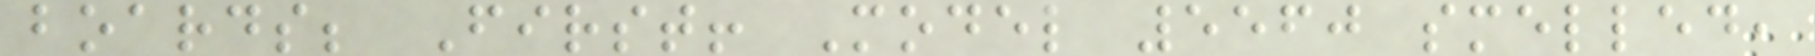boards; First! Model 5560 smelled,
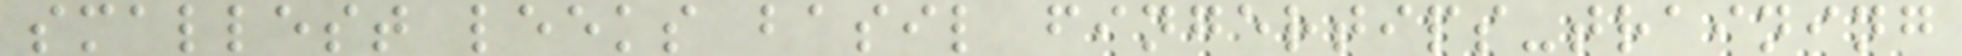smallest leeks basil fingertips-training
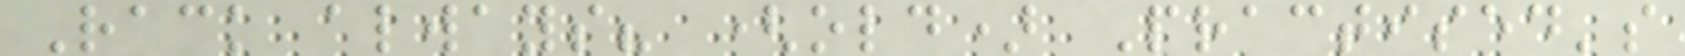Rack always? (old) Practised's
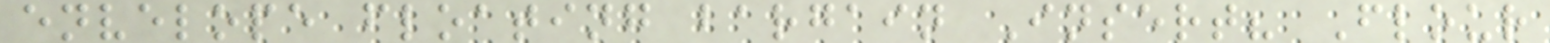envelope floating bargain Insert? Flour
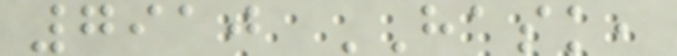7910 HASK,
